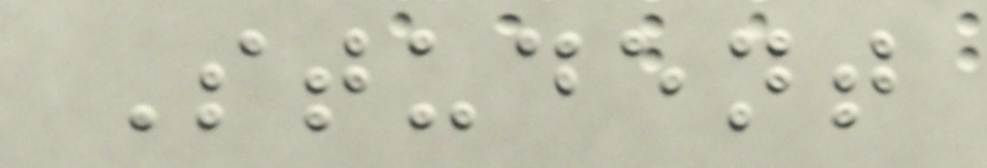Student
